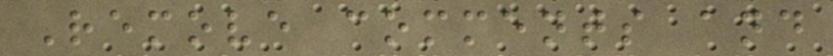Remove comments and
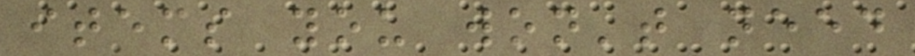items you won't need
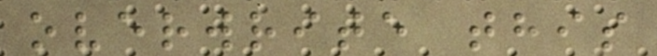overwrite this
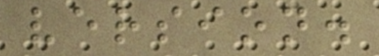version.
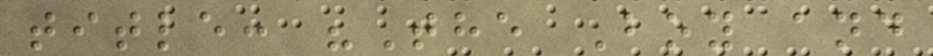title: "The Boy and
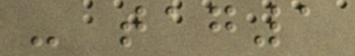- tag1
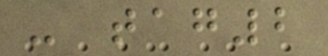- tag2
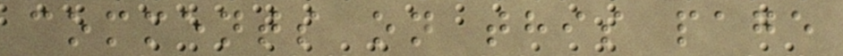comments on this page
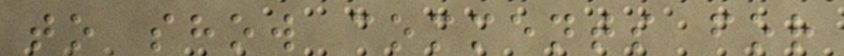to show comments for
